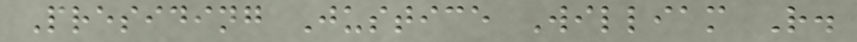Presiding Justice William R.
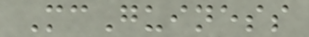McGuiness
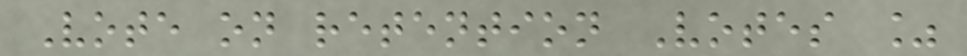Vote on retention Votes %
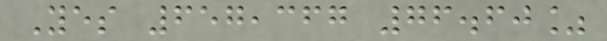Yes 657,367 76.60%
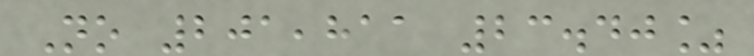No 201,811 23.40%
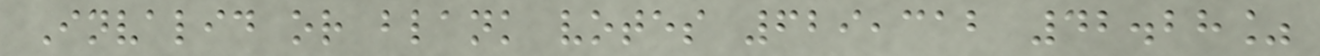Invalid or blank votes 629,312 42.28%
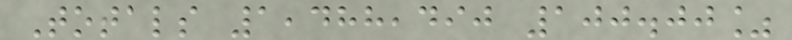Totals 1,488,490 100.00%
